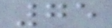75
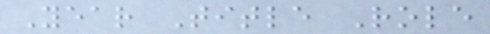Year Title Role
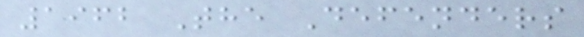1962 The Defenders
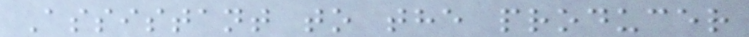Assistant to the producer
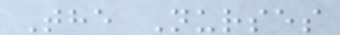The Nurses
